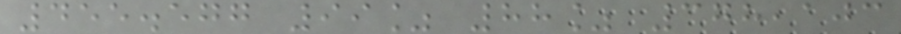455.577 99% 88% 378,103
